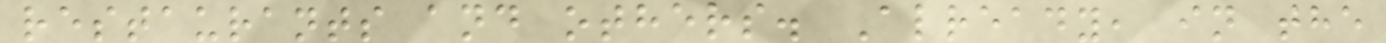restaurants and others. Already, in the
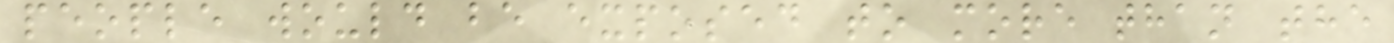people would be exposed to more than the
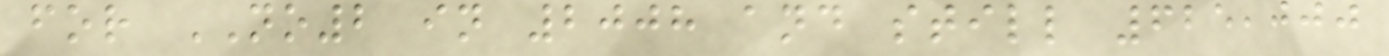for NO2 in 2008 and still 625,000
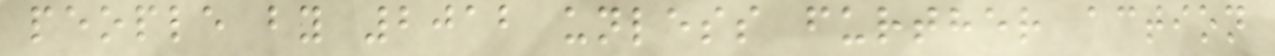people by 2012 unless further action
